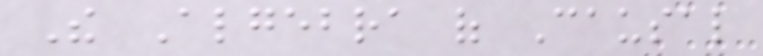The Algebra of Causal
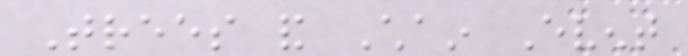Trees and Chain Event
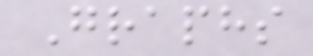Graphs
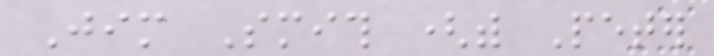Jim Smith (with Peter
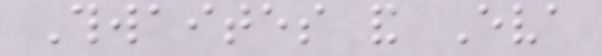Thwaites and Eva
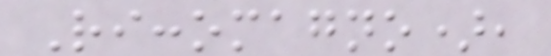Riccomagno),
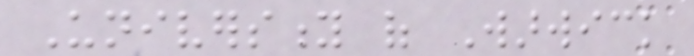University of Warwick
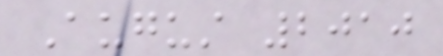August 2010
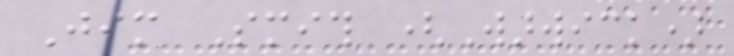Jim Smith (Warwick)
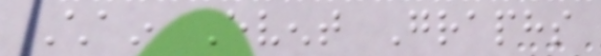Chain Event Graphs
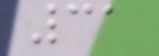31
